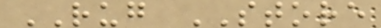RUG STORE
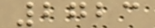2723
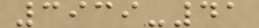3939-41
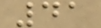41
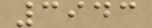3943
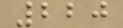220
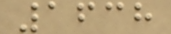1638
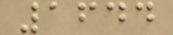1644
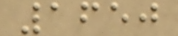1650
